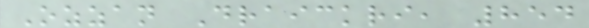Ozzan Draickri, 854
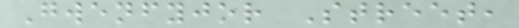Gwenfyjor Street,
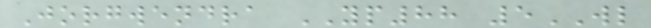Jorgwendra YP88 5WL
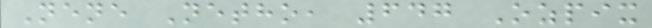Nene Netho, 647 Ozpix
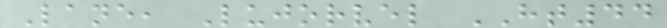Lane, Lujorvel HT44
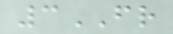3FR
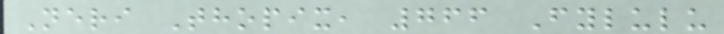Neri Thopix, 766 Fylulu
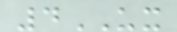4UX
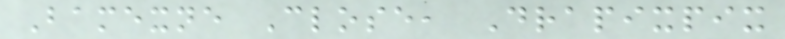Bamexne Close, Drapixpix
